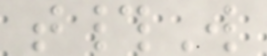t#W
